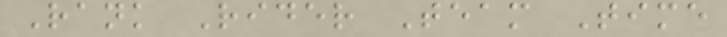Rank Rider Team Time
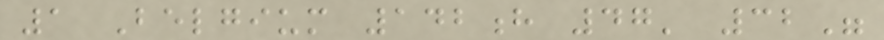1 Belgium 142h 47' 32"
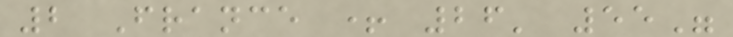2 France + 26' 55"
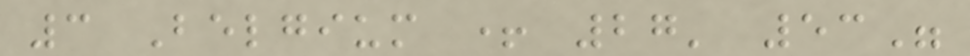3 Belgium + 27' 53"
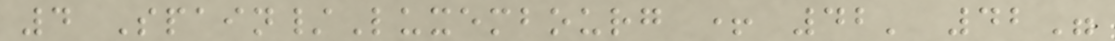4 Spain/Luxembourg + 42' 42"
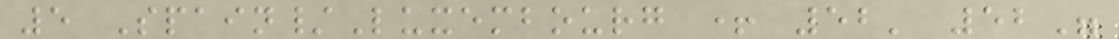5 Spain/Luxembourg + 52' 52"
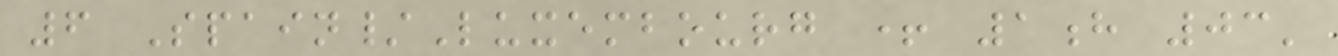6 Spain/Luxembourg + 1h 03'
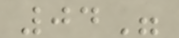04"
